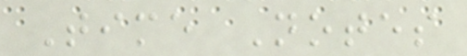Time Notes
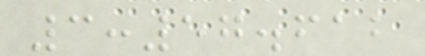3:57.612
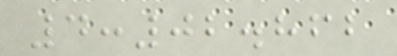4:02.862
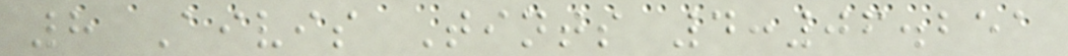8 Aivis Tints 4:06.251
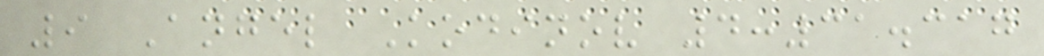9 Angel Kodinov 4:31.317
